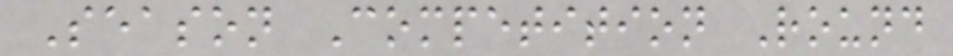Season Competition Round
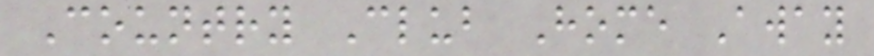Country Club Home Away
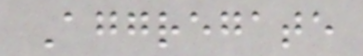Aggregate
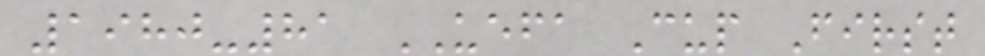1980-81 UEFA Cup First
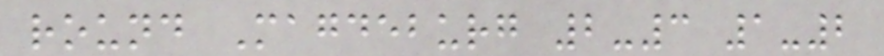round Magdeburg 2-3 1-2
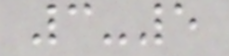3-5
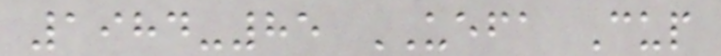1984-85 UEFA Cup
